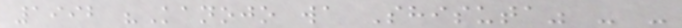1992 "Kanojo wa Shisuta" - -
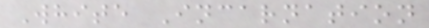White Incarnation
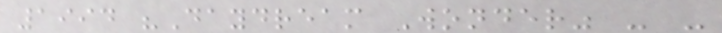1994 "Daydream Wonder" - -
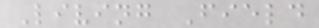Living Field
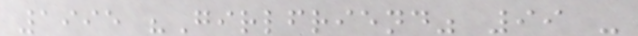1995 "Girlfriend" 99 -
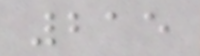215
